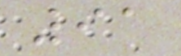91
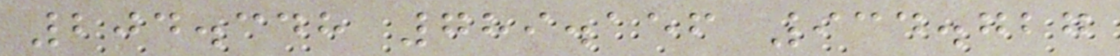204.348 789.156 934.727
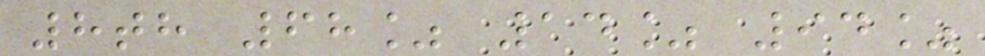8th 68% 14% 94%
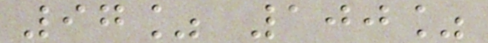97% 100%
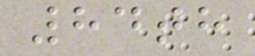84th
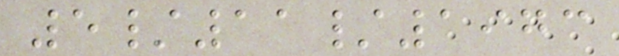5/11/1973
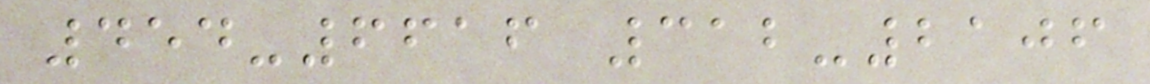454-6616 312-2106
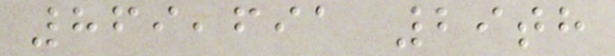869,691 29th
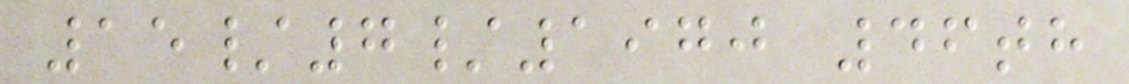15/7/1970 46th
